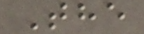The
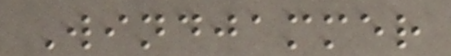Windjammer
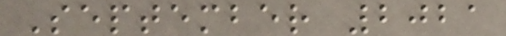September 2021
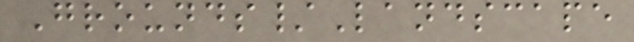Grounds/Landscape
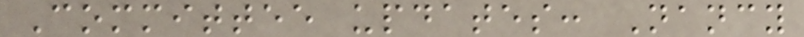Committee updates: Nancy
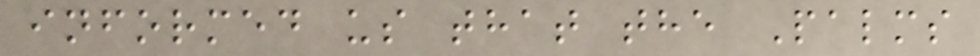informed us that the Palms
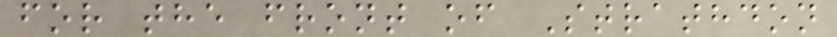for the front of Strathdon
